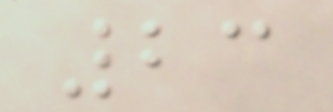23
